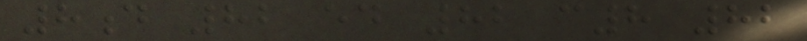8d 82 ed 82 c8 82
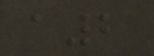a2
